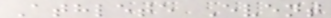Athlete Event
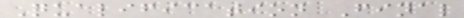Qualification Final
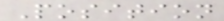Position
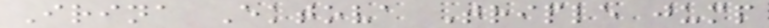Irina Ektova Triple jump
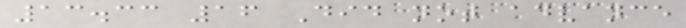13.33 16 Did not advance
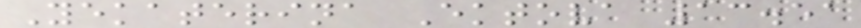Yekaterina Ektova 13.51
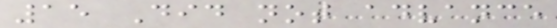15 Did not advance
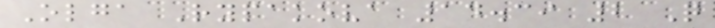Olga Rypakova 14.39 2 Q
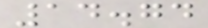14.74
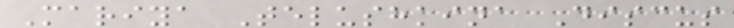Mariya Telushkina Discus
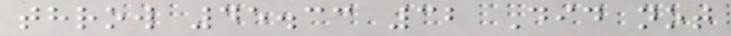throw 45.33 32 Did not
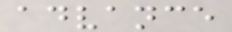advance
